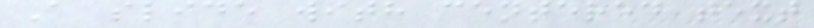A slide with centered text
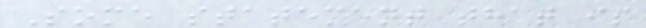Some statement that is
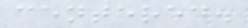centered.
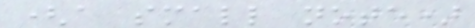(a small note)
